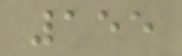155
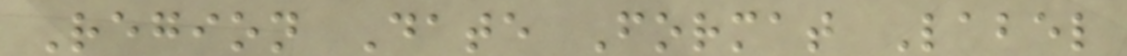Region Date Format Label
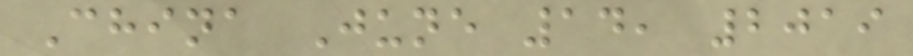China June 14, 2019
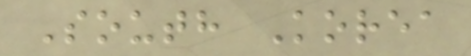South Korea
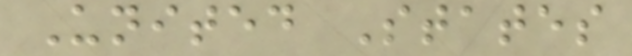United States
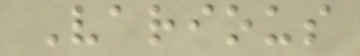Various
